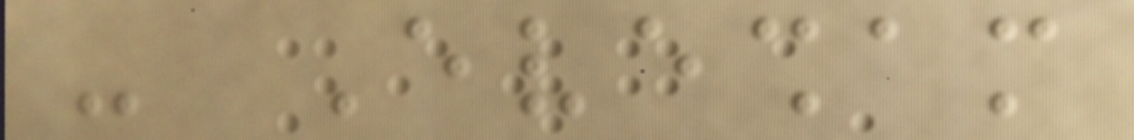- Evesham
